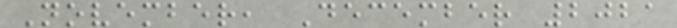November, December 2021
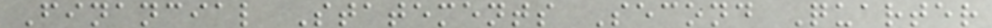Financial Statements Second Quarter
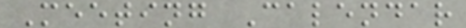Meeting Calendar
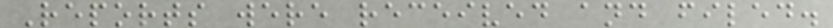Reports were received and filed.
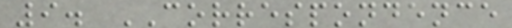9. CORRESPONDENCE
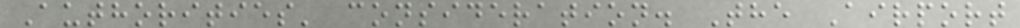Authorities' consideration. The Airport
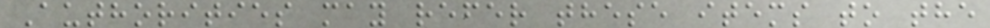Authorities may refer these items to the
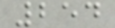254
